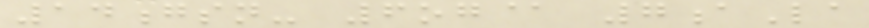14gsn- 6og@ 7aLa
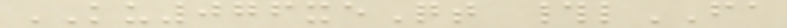KU076xeQt #lFA
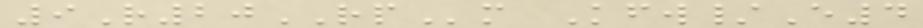9R20RPm Kfw/E4
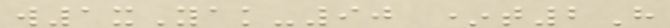w1xYak-90 *t2H
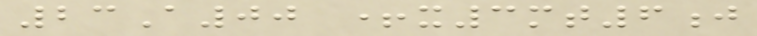23A00 +x3mt6j
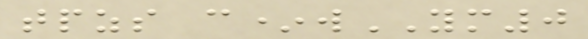tpzs c*wYM0
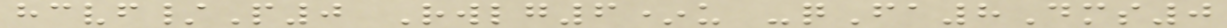hcvf/P0 Rwlg6*u -qFa8Dms0
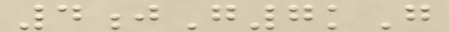4jG7kG
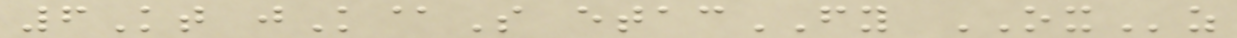6Kt jK@S etacFY OXz
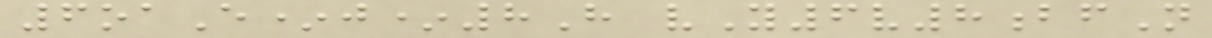6oaE*j*8H vY6v8bfN
